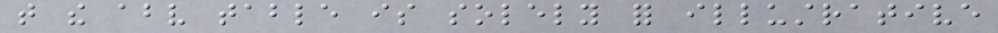that the above table is solely for illustrative
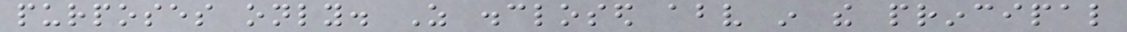purposes only. As disclosed above in the principal
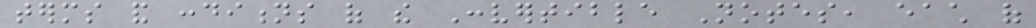terms and conditions of the Convertible Notes, each of
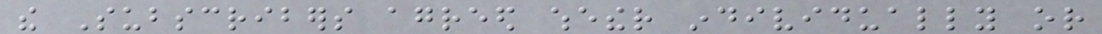the Subscribers agreed whether individually or
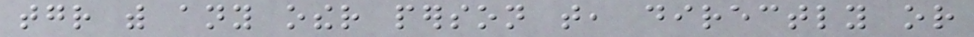together with any other person that, directly or
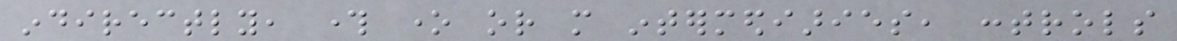indirectly, through one or more intermediaries, controls
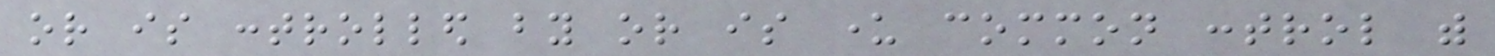or is controlled by or is under common control with
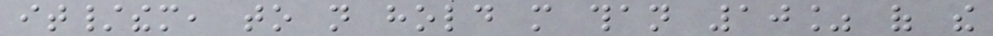it/them, to not hold more than 10% of the
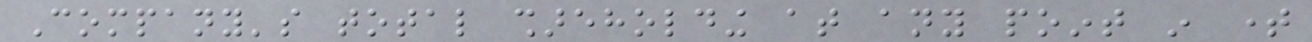Company's total shareholding at any point in time
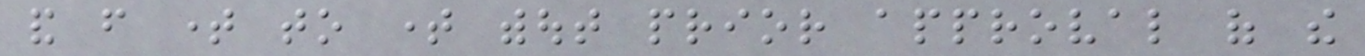and from time to time without prior approval of the
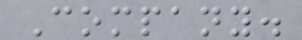Company.
